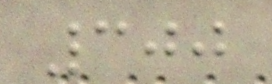300
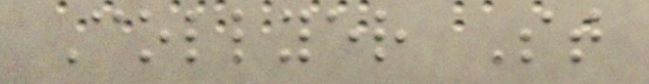Collyer St
